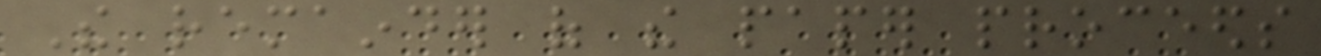The remainder of the paper proceeds
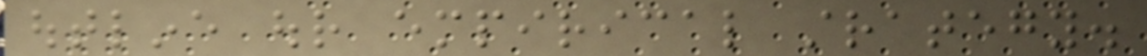outline our empirical strategy.
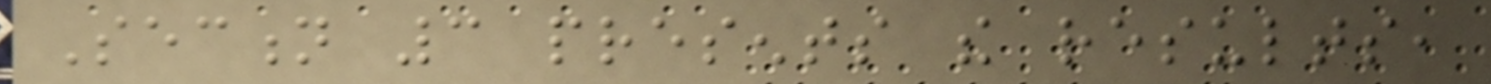Section 3 presents the results,
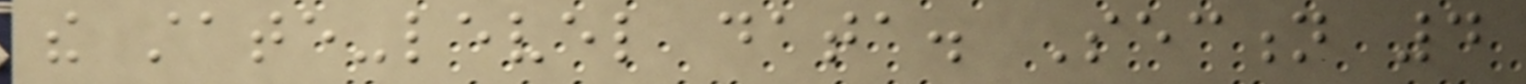the state-level data. Section 4
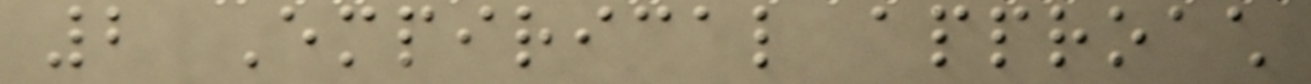2 Empirical approach
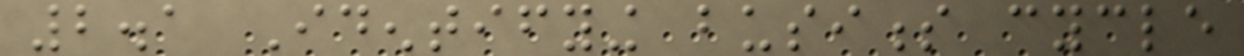2.1 Identifying business cycle
